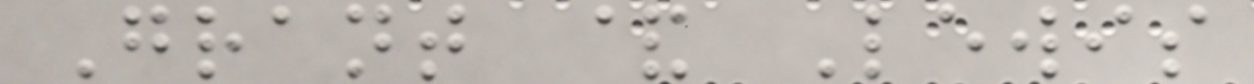Grant & Lewis
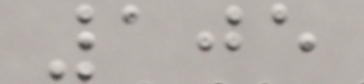105
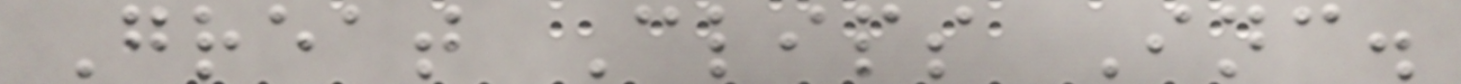Great Clips Inc.
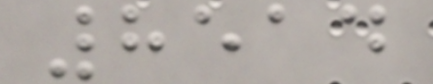8514
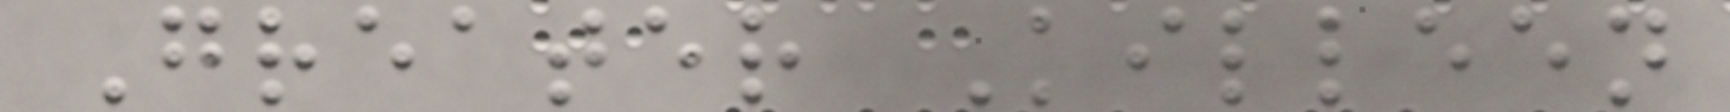Greater Killeen
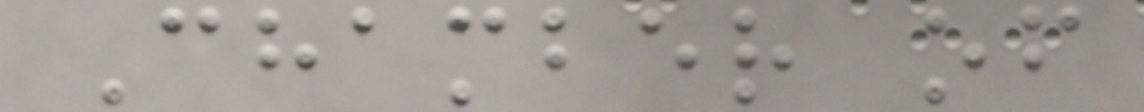Chamber of
